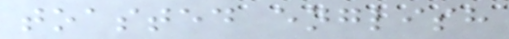toasted english
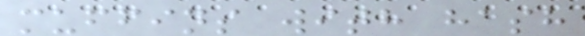muffins with hash
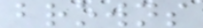browns
